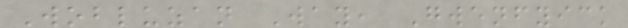Wobluzan Way, Gwenfyick
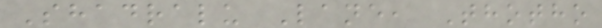Shadralu Lane, Thotho
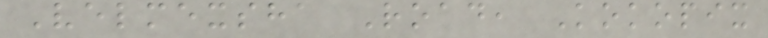Velmexsha Road, Kokopix
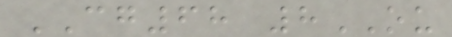CG68 8OU
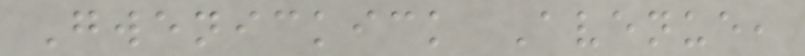Gwenickick Avenue,
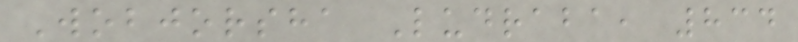Wobjorsha Ludraba, 834
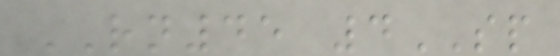RN45 4SP
